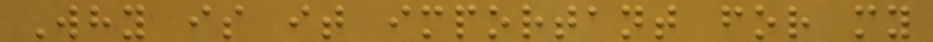Why is it important for my
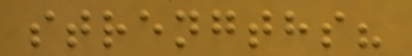strengths?
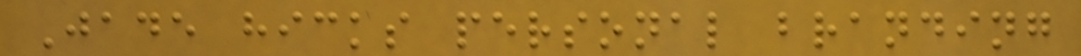Jade hicks personal branding
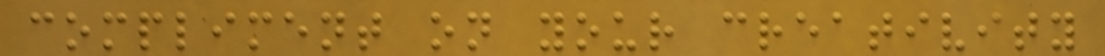compliment on your creativity
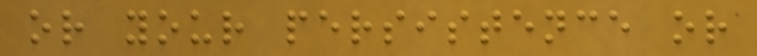or your persistence or
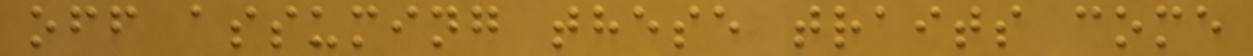off assuming these traits come
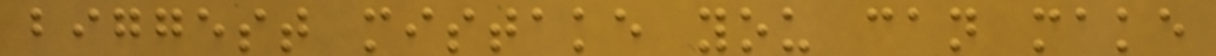biggest mistake you can make
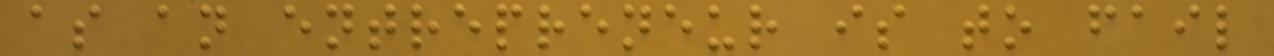as an entrepreneur is to fail
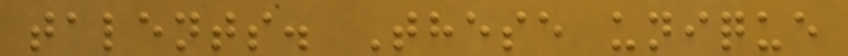talents. These unique
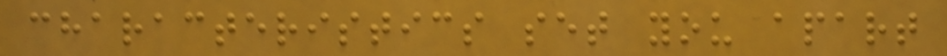characteristics set you apart
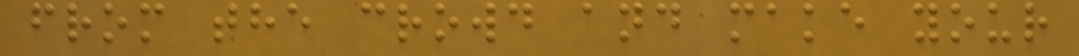from the crowd and make your
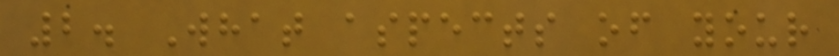2. What aspects of your
